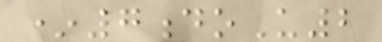*7doU2
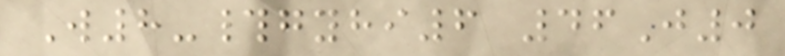W8-#gyhi6 46J0
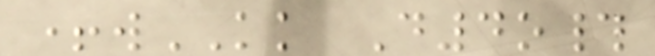+wKK D4o#
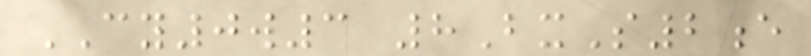CY0w3 8BxS2e
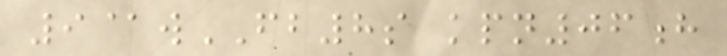9@wFB8s kpn06h
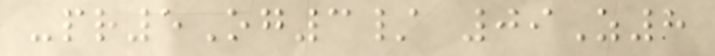-pr5Og3/ 09Z8
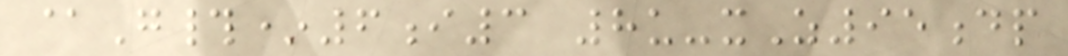@G#*6i3 8u-xZ95dp
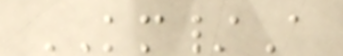KM/A
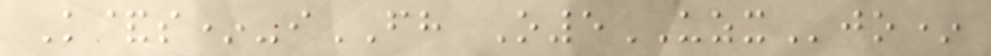K&s*-iFH O5UZXjo*
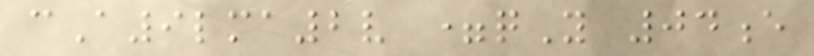cA9lma2v =qY 04e
